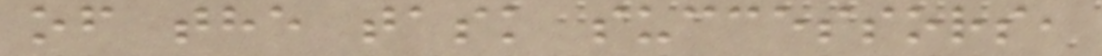of the task successors,
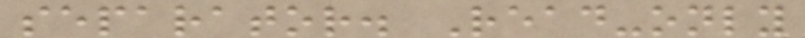separator. Read-only
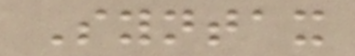Syntax
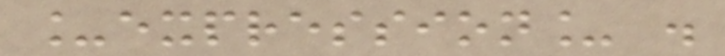_expression_ .
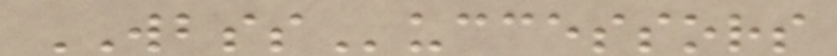WBSSuccessors
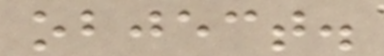object.
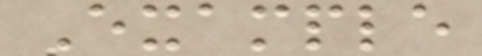Example
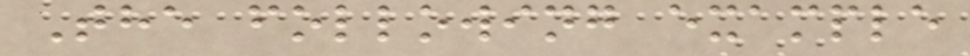The following example
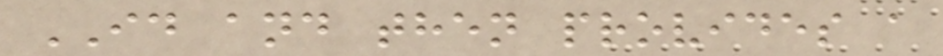ID and then provides a
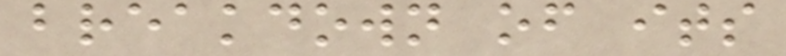breakdown of its
